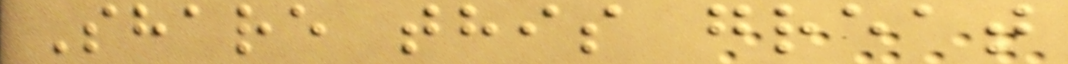Share this great
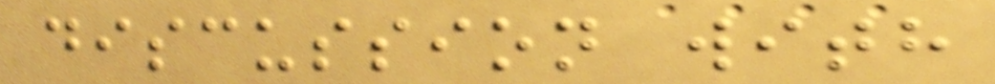discussion with
